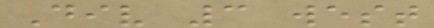Div 3 west
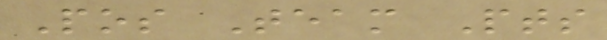Pos Team Pts
